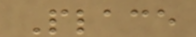Place
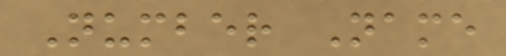Number Name
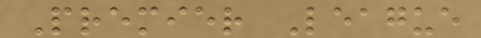Premier League
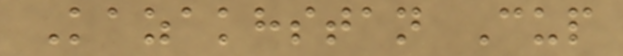Kazakhstan Cup
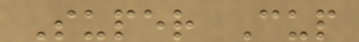Super Cup
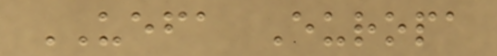UEFA Europa
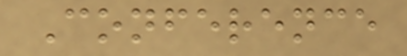Conference
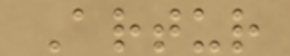Artur
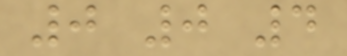0 0 4
